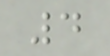4
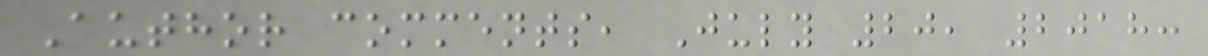Author comments, July 20, 2018:
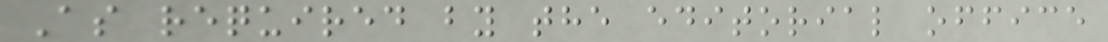As required by the editorial office
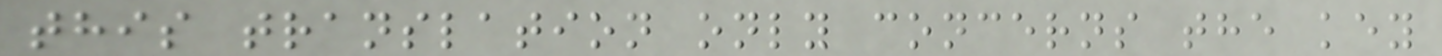this translation only concerns the key
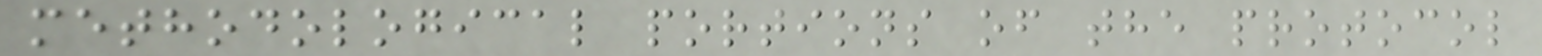methodological portions of the protocol
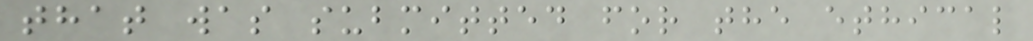that was submitted for the ethical
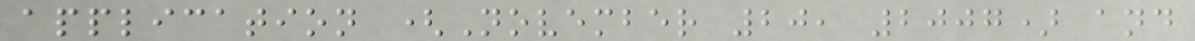application (November 20, 2007) and
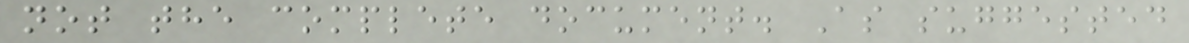not the complete document. As suggested
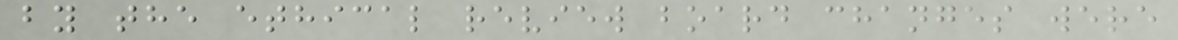by the ethical review board changes were
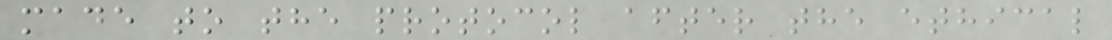made to the protocol after the ethical
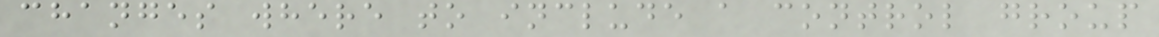changes where to include a control group
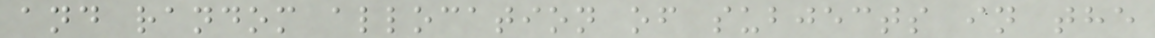and random allocation of subjects in the
